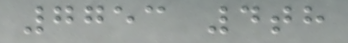7753 4th
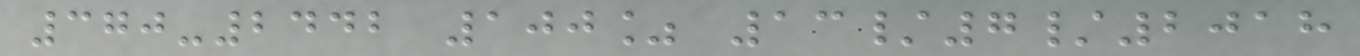370-2442 100% 13/7/2018
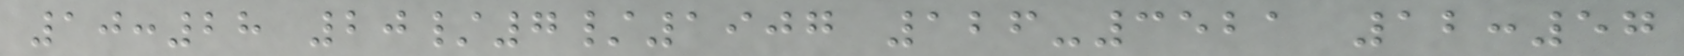10:28 20/7/1907 126-3521 12:57
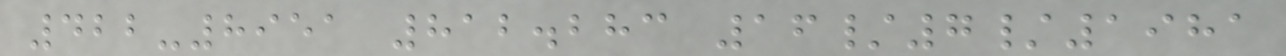422-8951 812.283 16/7/1981
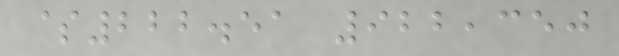$222.51 922,350
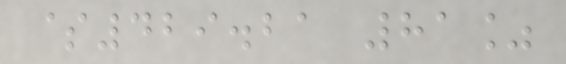$429.21 81%
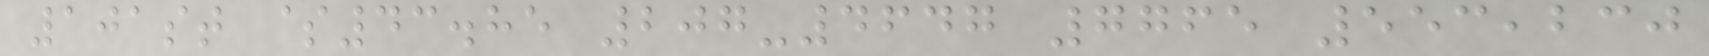101st $43.85 207-4647 7765 553,230
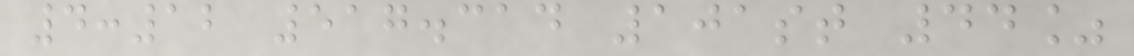4:12 517.314 101st 44%
